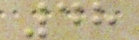48
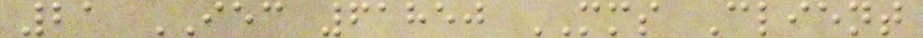21 IEC 61850 MMS Client
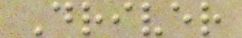Driver
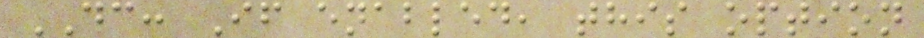DC: If enabled, this option
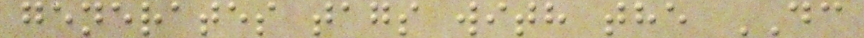generates tags with the DC
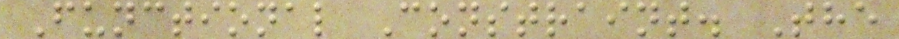Functional Constraint. The
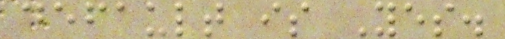default is Yes.
